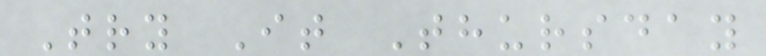Try It Thursday
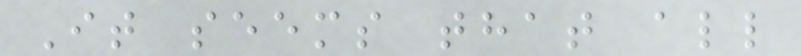It seems that all
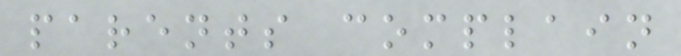parents complain
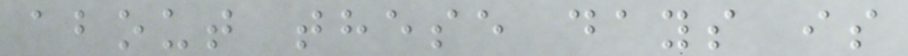about these days is
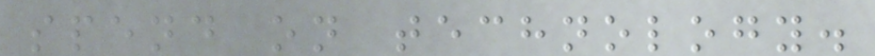spend on technology.
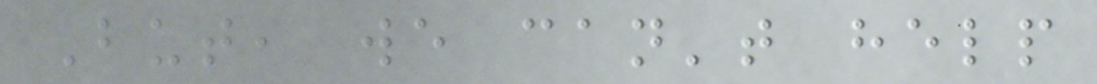But, we can't help
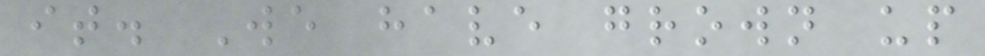it. We have grown up
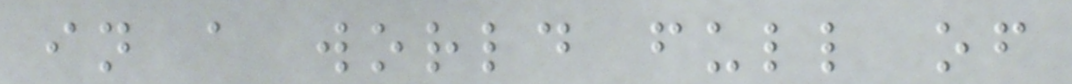in a world full of
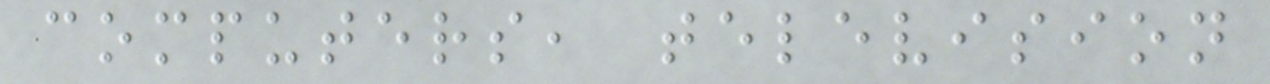computers, television
